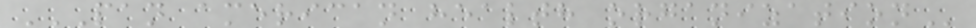PAN AMERICAN HEALTH ORGANIZATION
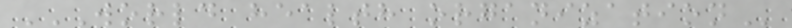WORLD HEALTH ORGANIZATION
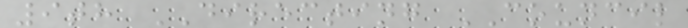9th DIRECTING COUNCIL
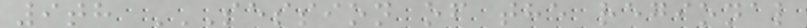9th SESSION OF THE REGIONAL
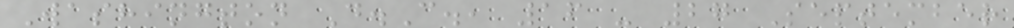Washington D.C., 16 - 27 September
